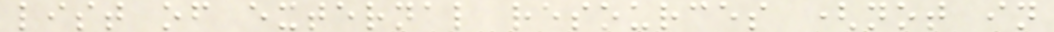list of external resources (not in
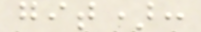git):
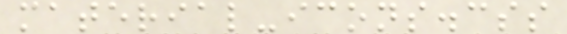material-icons.css
